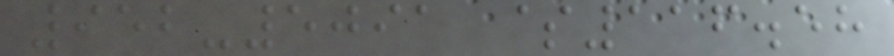952-5091 $116.58
